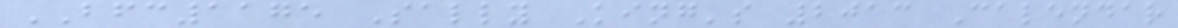BFC1175 Sally King's 2013 Calendar
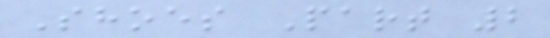Shoes Part 2
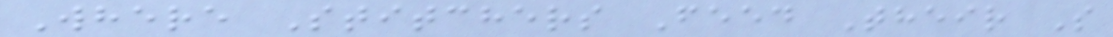Where Stitchers Feed Their S
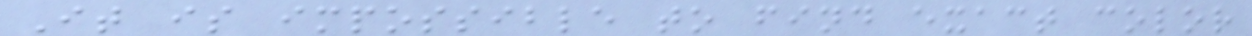It is impossible to find exact color
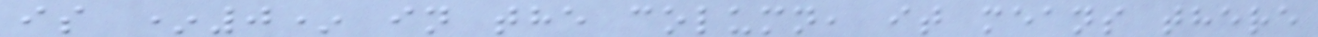is *0* in the column, it means there
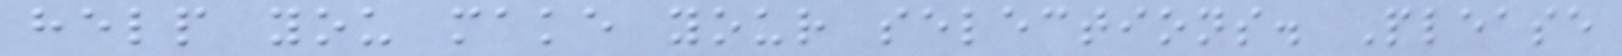help you make your selections. Please
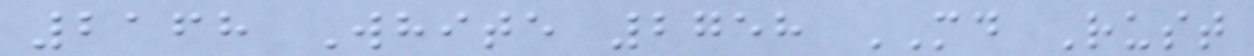2168 White 2758 MD Rust
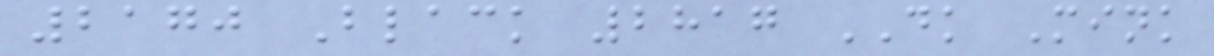2170 Black 2817 DK Mink
